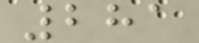281
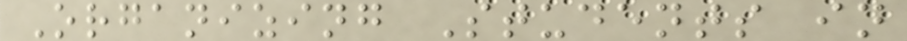Organizing Students in
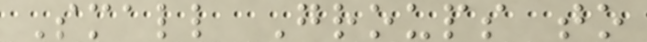Small Groups to
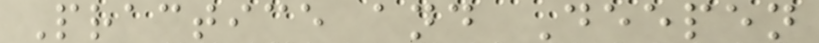Practice and Deepen
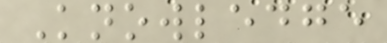Knowledge
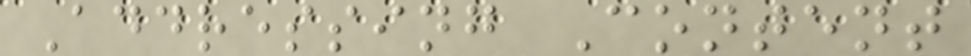Addressing Content
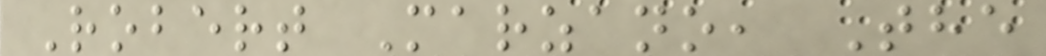Robert Marzano, The
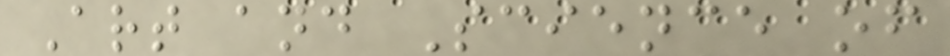Art and Science of
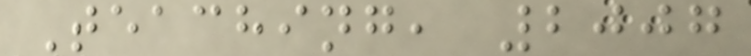Teaching, 2007
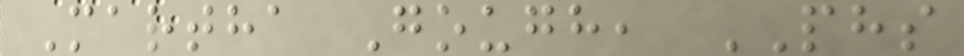Martha Gough, PHS
